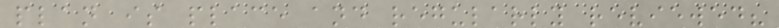plan is place and regularly reviewed?
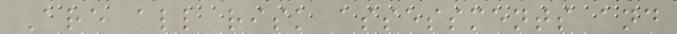Are all risk assessments and
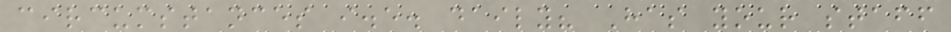circumstances i.e. daily? Has your staff
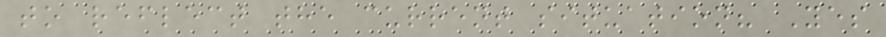to reflect the current situation? Yes
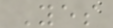Yes
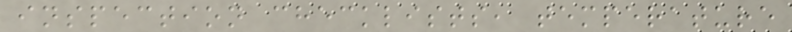inspection checklists, temperature
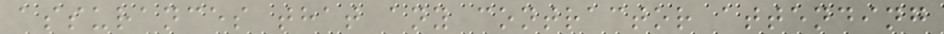assurances that any contractor attending
